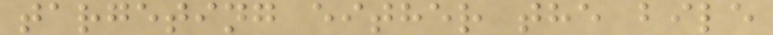targeting either the bile
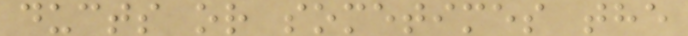ducts or sometimes the
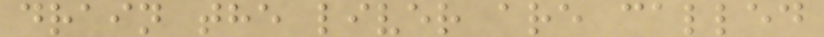drain the liver are called
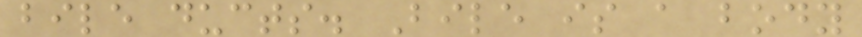bile ducts. Bile is a body
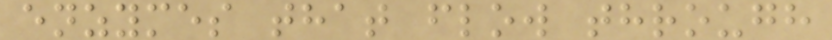enzymes that flow through
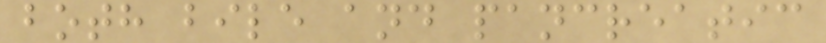both bile and pancreatic
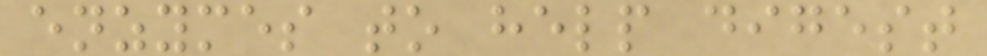enzymes to help digest
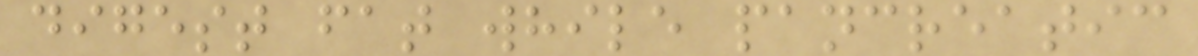digest fat while pancreatic
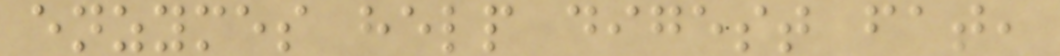enzymes help digest fat,
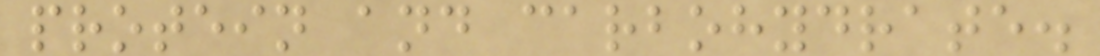protein and carbohydrate.
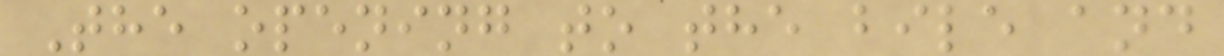The opening to the bile and
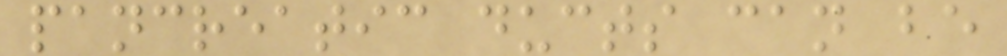pancreatic ducts can be
